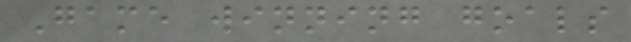Game winning goals
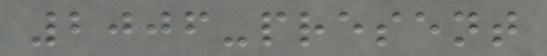2006-present
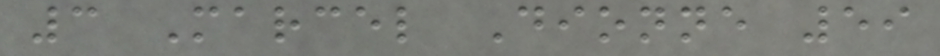3 Marcel Dionne 59
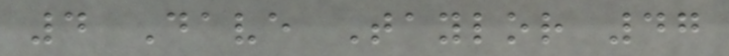4 Dave Taylor 47
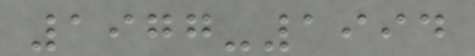1977-1994
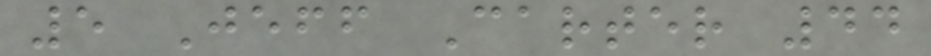5 Jeff Carter 44
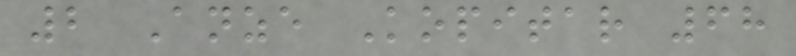2 Anze Kopitar 68
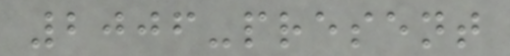2006-present
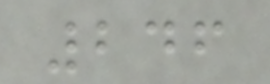246
